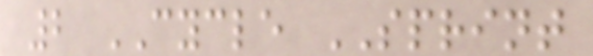2 CYCLE SPRINT
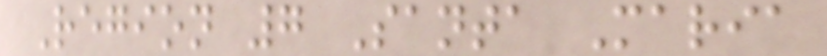Region 7 Santa Maria
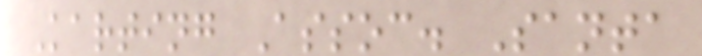Karting Assoc. Santa
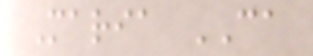Maria CA
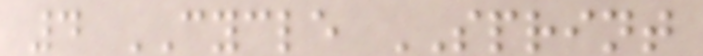4 CYCLE SPRINT
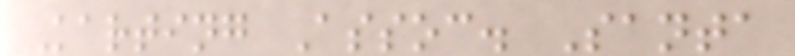Karting Assoc. Santa
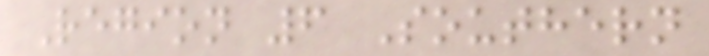Region 6 Southern
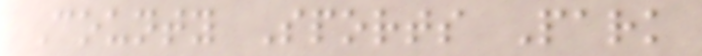County Sports Park
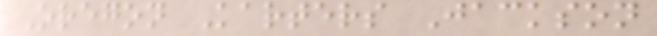Oregon Karters Jackson
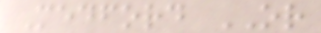Medford OR
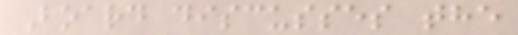Board discusses the
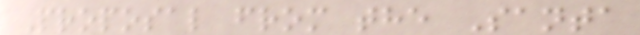Proposal from the Santa
